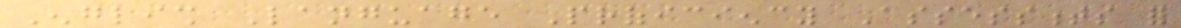English Language Proficiency Assessments for
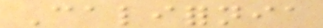California
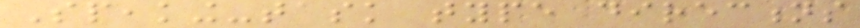Speaking-task type directions
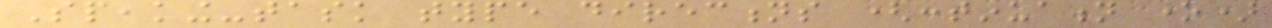Speaking-task type directions (continuation one)
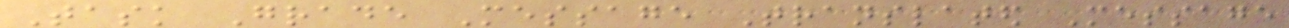Task Grade Message Translated Message
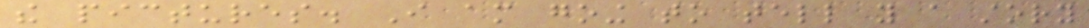the pictures. I am going to tell you a story
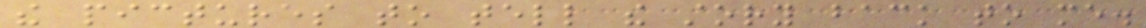the pictures to tell the story back to me.
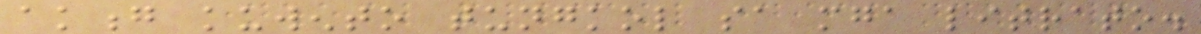akong kuwento tungkol sa mga litrato.
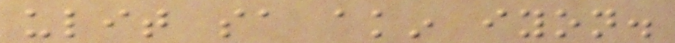ulit sa akin iyon.
